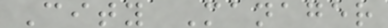City Manager
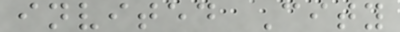invited City
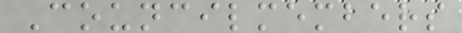Councilmembers
